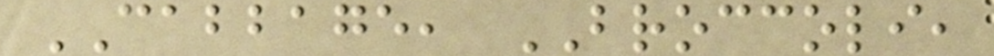CABBAGE, BROCCOLI,
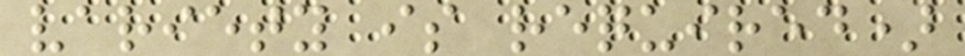variety is required)
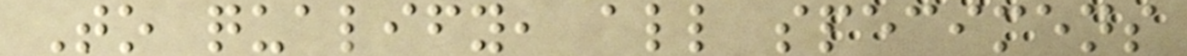To qualify, all specimens
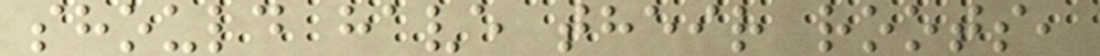should have their roots,
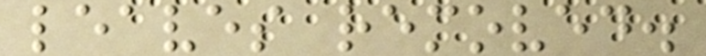leaves removed.
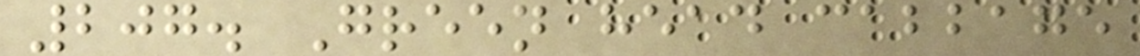207. Green head cabbage
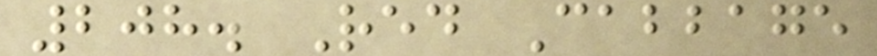208. Red Cabbage
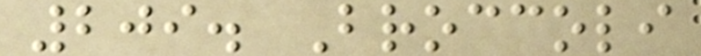209. Broccoli
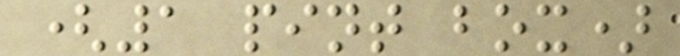(1 pint box)
